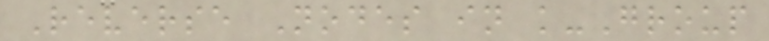Reverse Nodes in k-Group
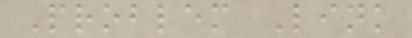Problem Link
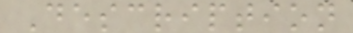Description
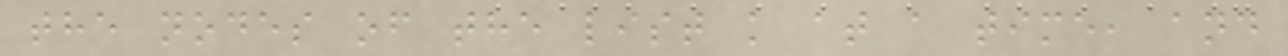the nodes of the list k at a time, and
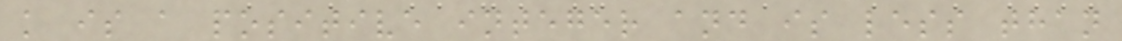k is a positive integer and is less than
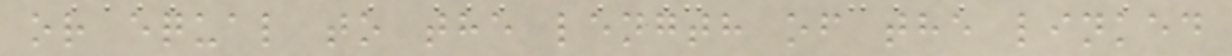or equal to the length of the linked
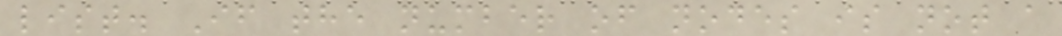list. If the number of nodes is not a
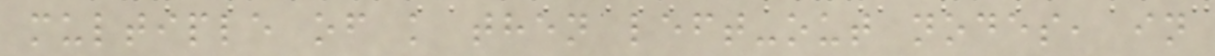multiple of k then left-out nodes, in
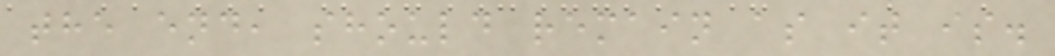the end, should remain as it is.
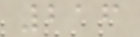216
